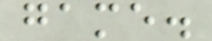game.
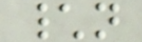\n
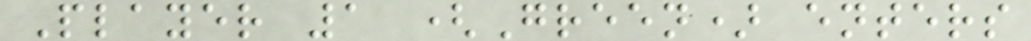Player 1 (Green) enters
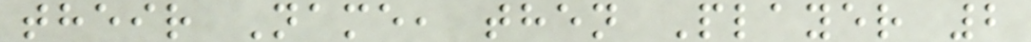their Name, then Player 2
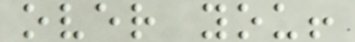over you!
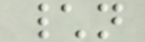\n
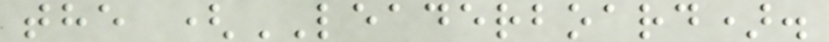the (LEADERBOARD).
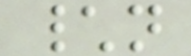\n
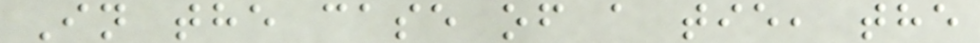In the case of a tie, the
